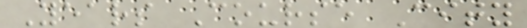Years Course City
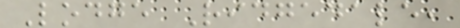Lodge Ridgedale,
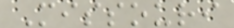Missouri
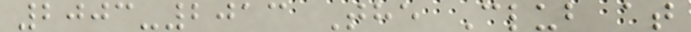2003-2013 The Club at
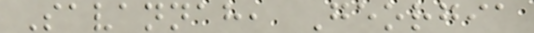Savannah, Georgia
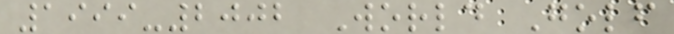1999-2002 World Golf
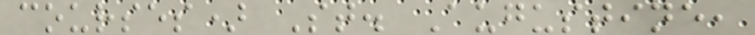courses) St. Augustine,
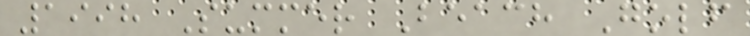1998 Summer Beach Golf
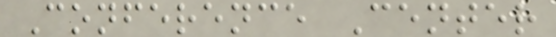Conference Center
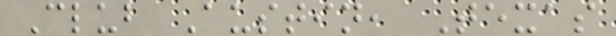Club Austin, Texas
